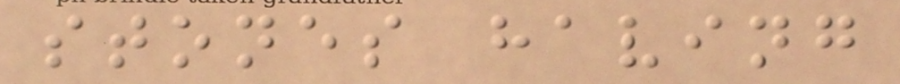stones having
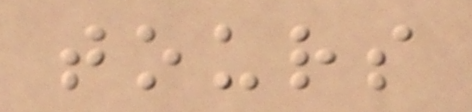tours
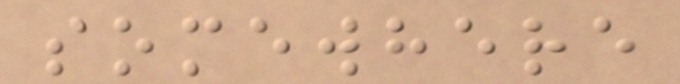somewhere
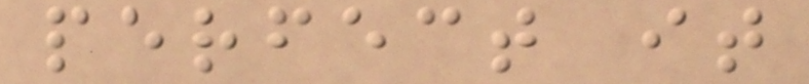perfect it
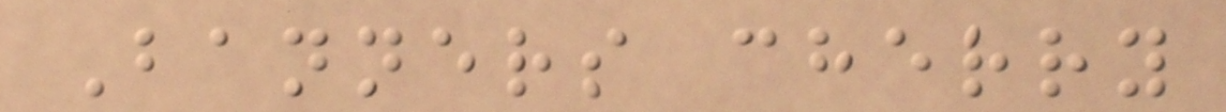Banners cherry
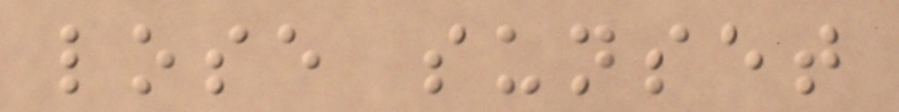lose sunset
